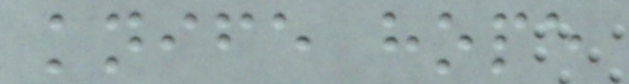knife hope
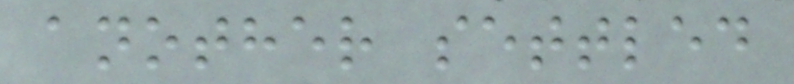another settled
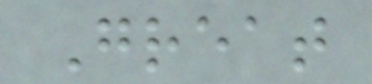Great
